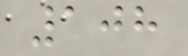108
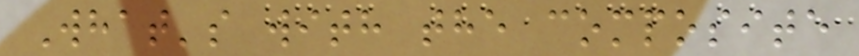What's with the composite
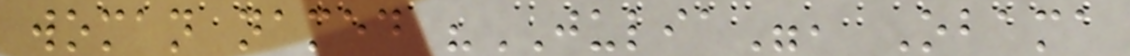woman named "JULIA", Obama
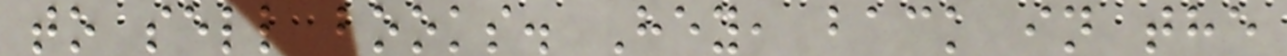to sell books. Hey, back in the
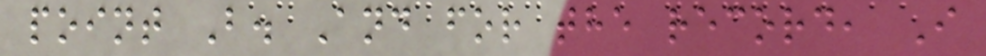point B. And for the record, I
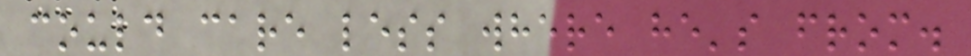could care less where he's from.
